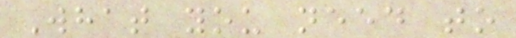What you need to
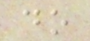do
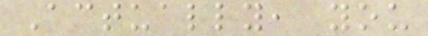Actually, you
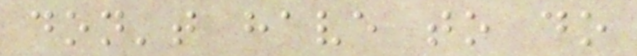don't have to do
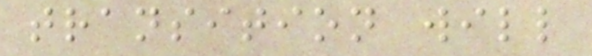transition will
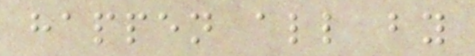happen all by
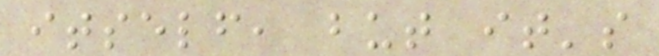itself, but it's
